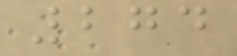274
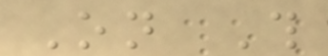On This
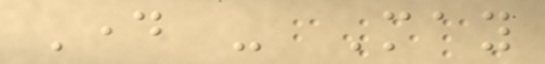Day - May
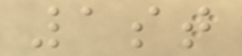1st
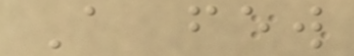A few
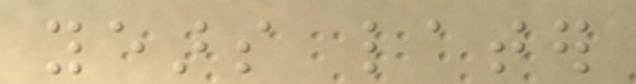years later
